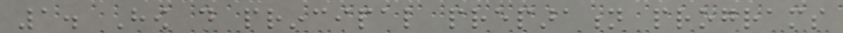1. How do principal preparation programs
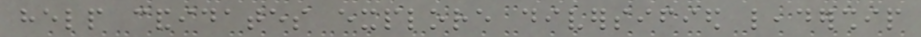help candidates explore diversified leadership
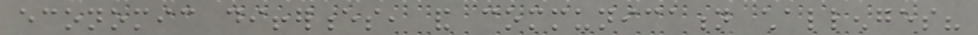economic differences, and communication challenges?
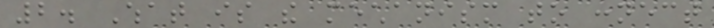2. What is the mechanism to connect
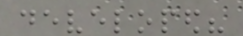developed?
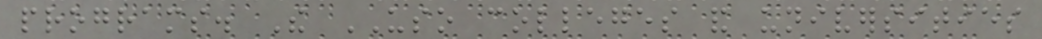programs. The USO colleges and universities
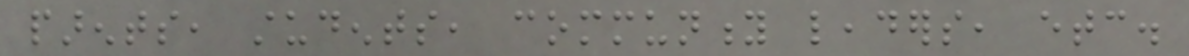parents, students, community leaders, etc.
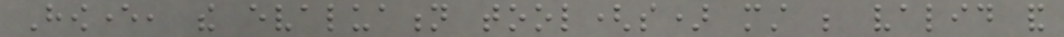However, the evaluation tool(s) must be valid and
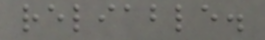reliable.
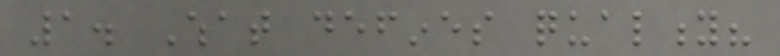1. What defines quality?
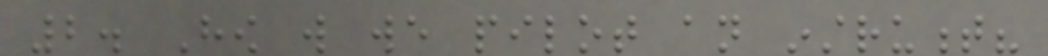2. How will we pilot an instrument?
